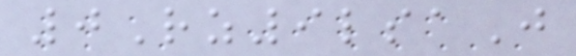0Rz9lsaJ
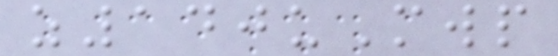z140uMwp
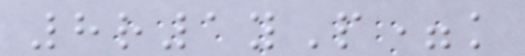8r1yP=k
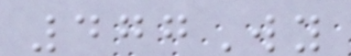477Wy
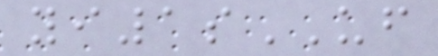yi1sUF
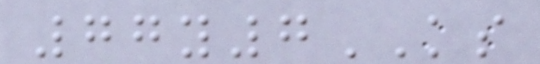77y7KS
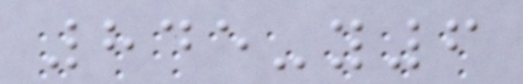845-y6
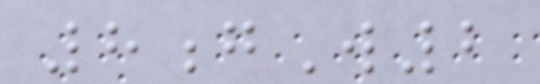8gW2
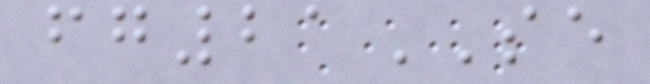fg21SE
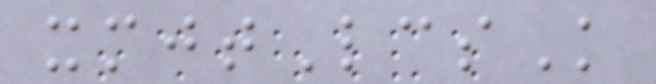xmjtLcsK
